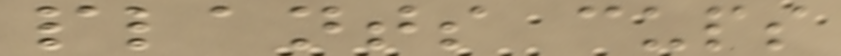plants cups
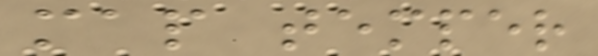map temper
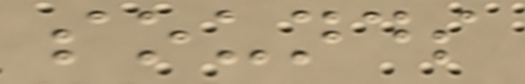sounds
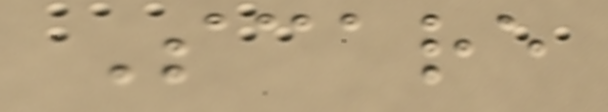Scare
